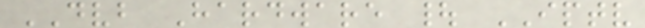DVB Hardware | IPTV
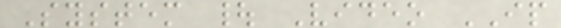System | Video IP
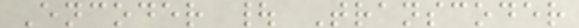Encoder | Transcoder
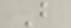B
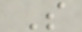S
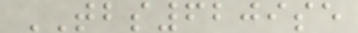TBS6209se
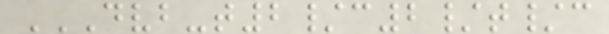DVB-T2/C2/T/C
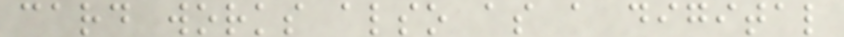card works also as a digital
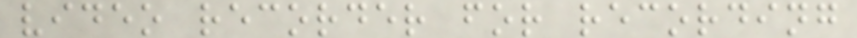video recorder for recording
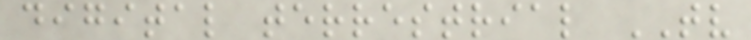digital terrestrial TV
